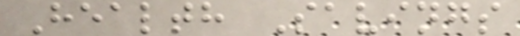Health Savings
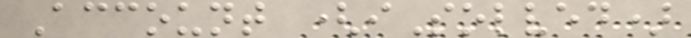Account (iSolved)
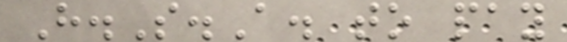H.S.A. to pay
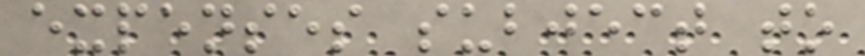expenses subject to
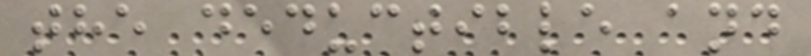the deductible and
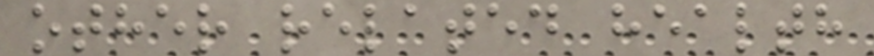other related health
